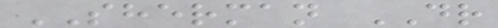SHERMAN DR
